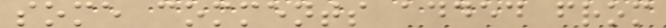some comments added from
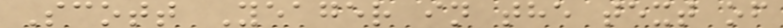Scott Yeager in the text of
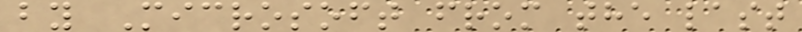by Microsoft from the last
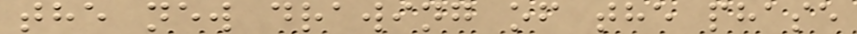the new drawing of the phase
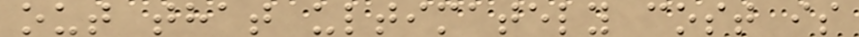out that ultimately cost is
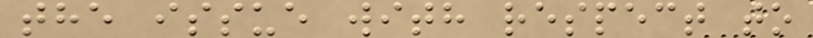the issue with respect to
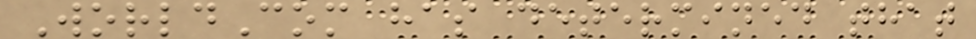WorldCom has determined that
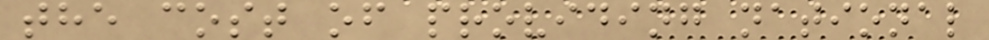the cost of providing national
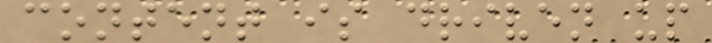content is driven up
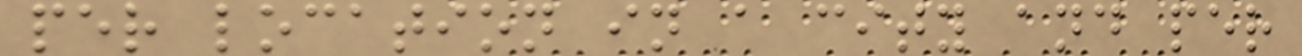per location in a city and per
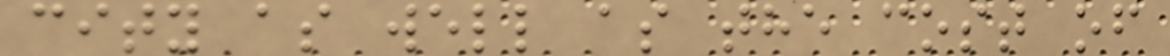city as well as the cost of
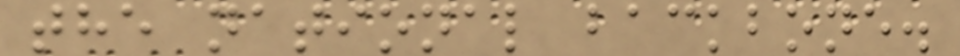the national backbone.
